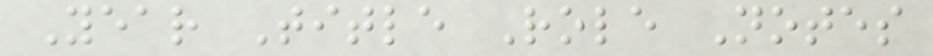Year Title Role Notes
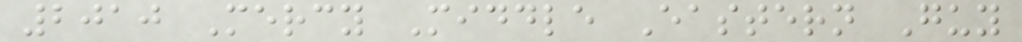2010 Mercy Middle Eastern Guy
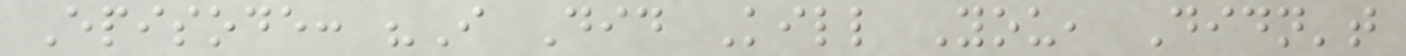Episode: "I Did Kill You, Didn't
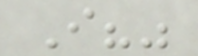I?"
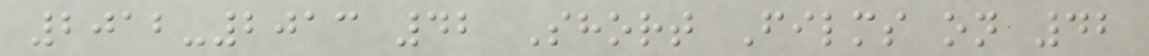2012-2013 42 Short Films on 42
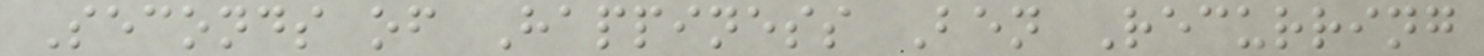Seconds of Happiness Ben Recurring
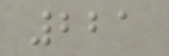221
